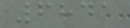6841
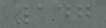147
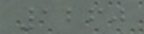1260
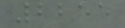2255
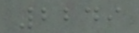2249
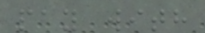pay with
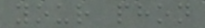your phon
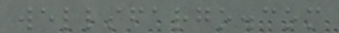wellsfargo.com
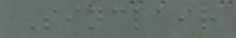Sinclair
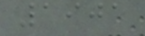1901
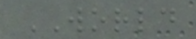WORLD
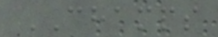CHAMPS
